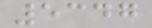5347
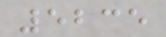5235
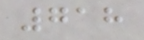718
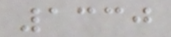1330
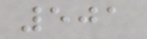501
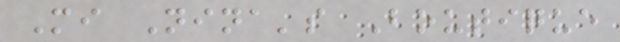Mi Nina's Boutique
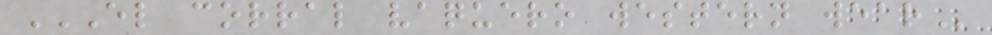EL CORRAL VAQUERO WESTERN WEAR
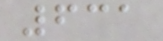631
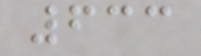633
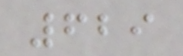629
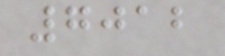7012
